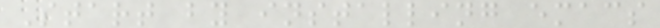Start by installing emacs
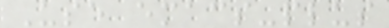Use emacs-plus
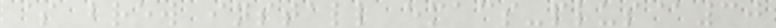$ brew install emacs-plus@30
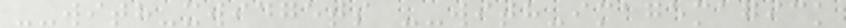--with-xwidgets --with-imagemagick
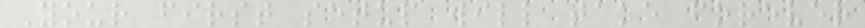Your first setup will take forever
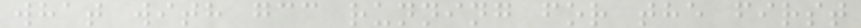what with gcc running for the first
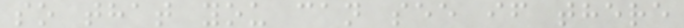so that you can see if there
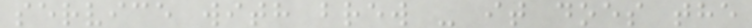service with brew - it does the
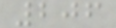206
